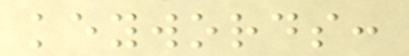keywords:
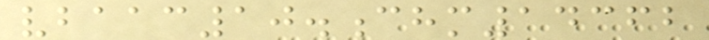vbaac10.chm14362
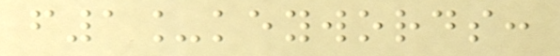f1_keywords:
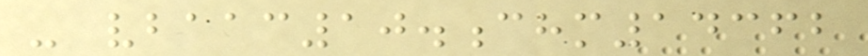- vbaac10.chm14362
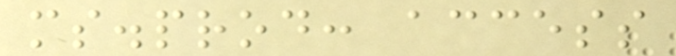ms.prod: access
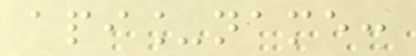api_name:
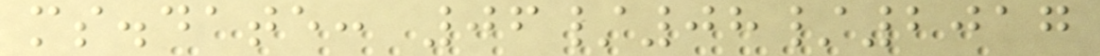ms.date: 06/08/2017
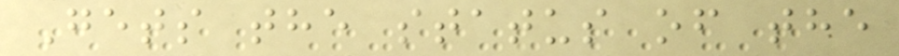Gets the status of the
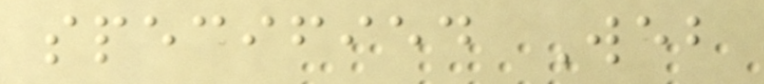specified Web
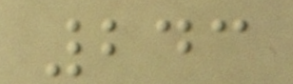243
